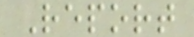Report
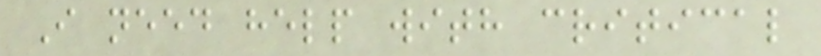I need help with critical
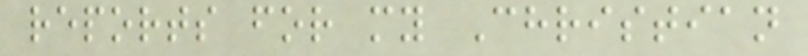reports for my Christian
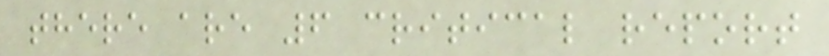there are 6 critical report
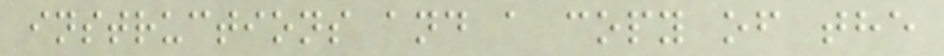instructions and a copy of the
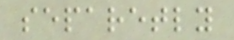separetly
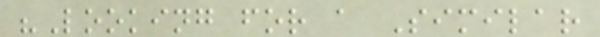"Looking for a Similar
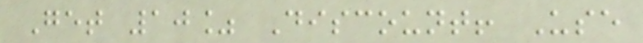Get 10% Discount! Use
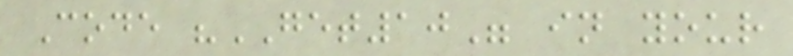Code "GET10" in your
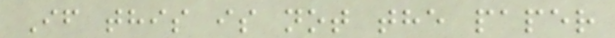If this is not the paper
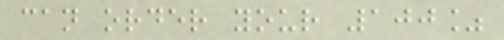can order your 100%
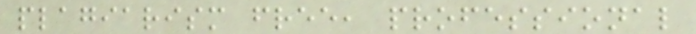plagiarism free, professional
